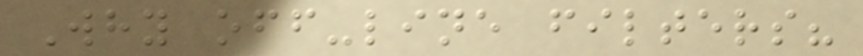Why off-line filters?
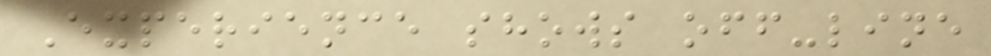Experience shows off-line
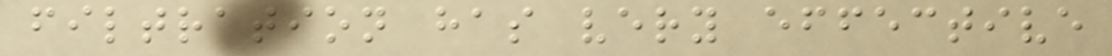filtration has very effective
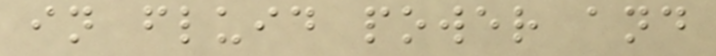in fluid power and
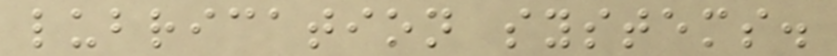lubrication systems.
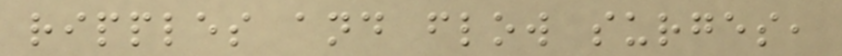ripples and flow surges,
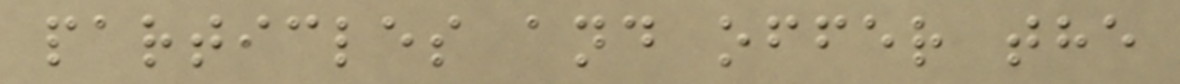particles and offer the
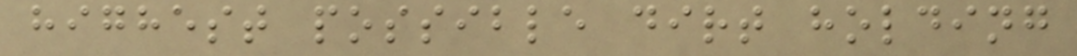highest possible dirt holding
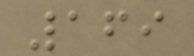169
